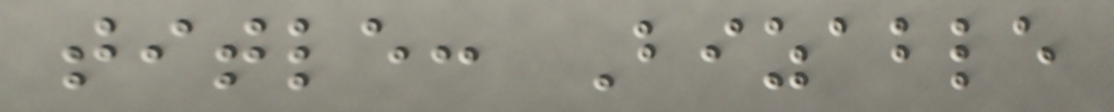title: Bizable
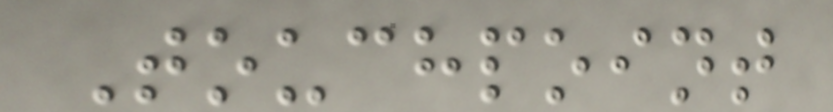Touchpoint
